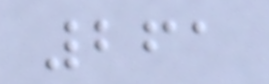261
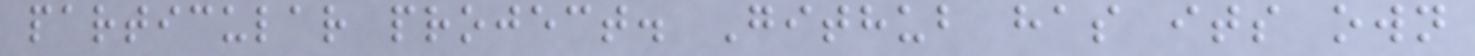particular project. Github has its own
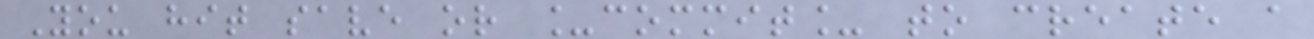You hit save or _commit_ to create a
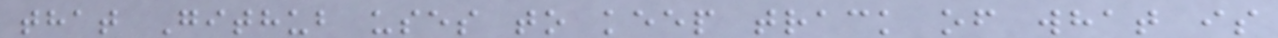that Github uses to keep track of what is
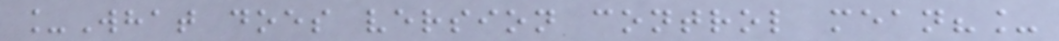_What does version control mean?_
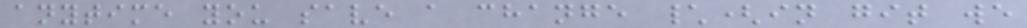anytime you save a change \(in git we
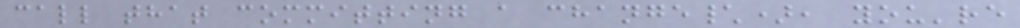call that committing a change\), you're
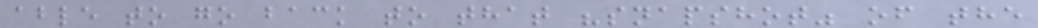able to go back to that "snapshot" of the
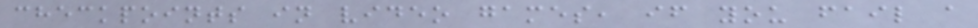checkpoints in video games, if you fail a
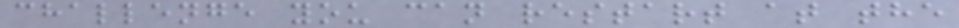challenge you can restart at the
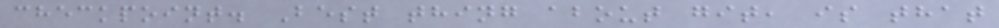checkpoint. Best thing about git, is that
